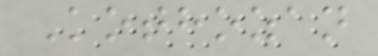Kothozan
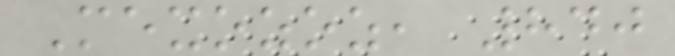Mexozoz, 840
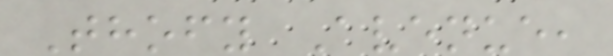Thofy Avenue,
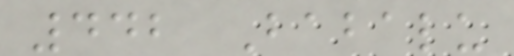442 Babalu
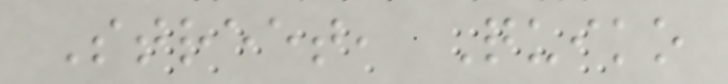Street, Quiko
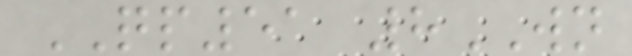QP51 8WN
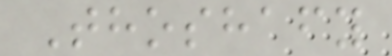Thoshafy
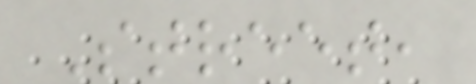Street,
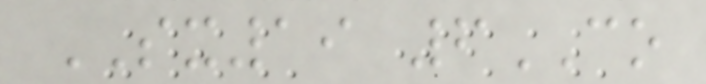SX19 6CO
